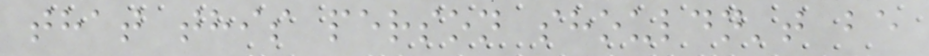that this person shouldn't be
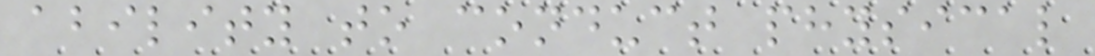ability to conduct physical
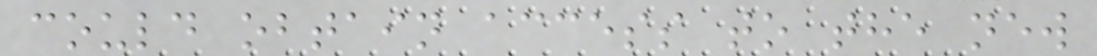could obtain access to the new
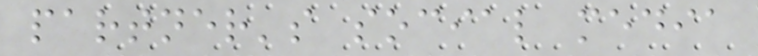partner's social media
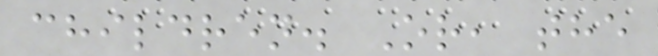children. Or, the
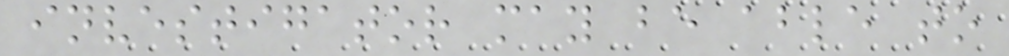investigator may be able to
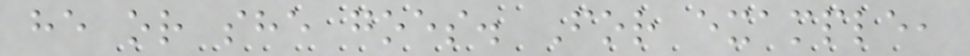he or she goes. For example,
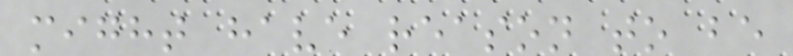might have reason to be
